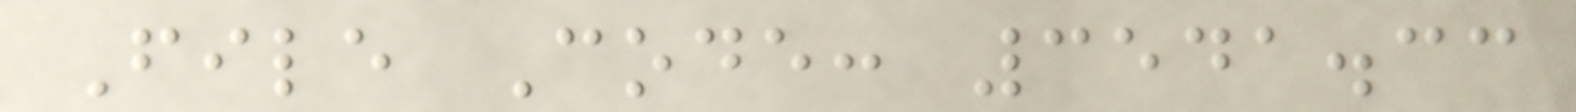File Code: 3541.33
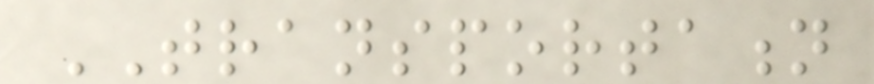TRANSPORTATION
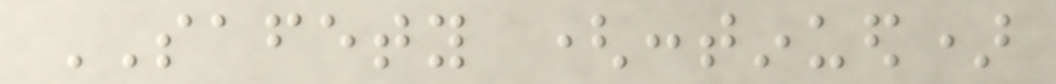SAFETY (continued)
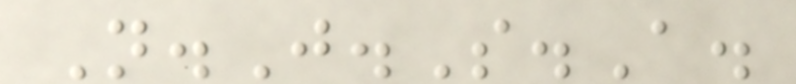N.J.S.A.
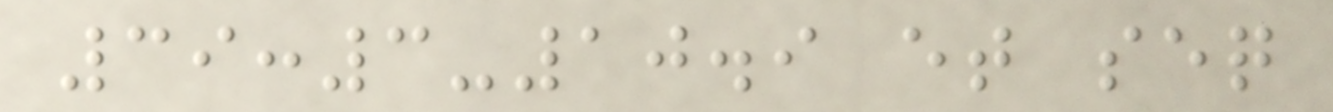39:3-10.9 et seq
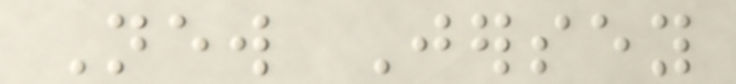New Jersey
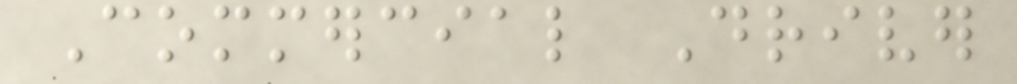Commercial Driver
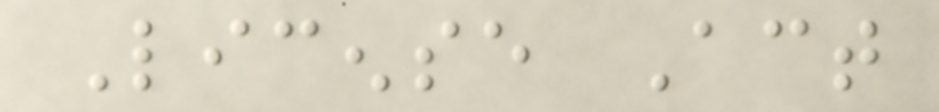License Act
